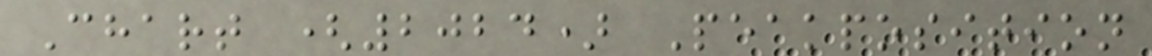Chart (2024) Peakposition
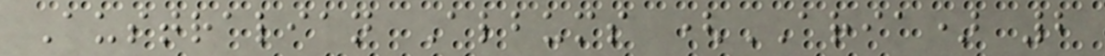Australian Albums (ARIA) 2
